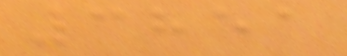3851
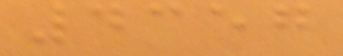4357
